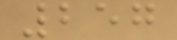257
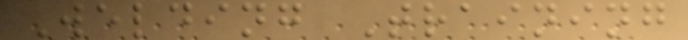Welding Training
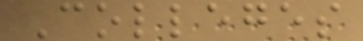Colleges
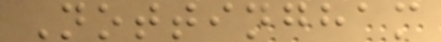Nottingham
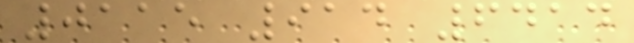0115 914 6414
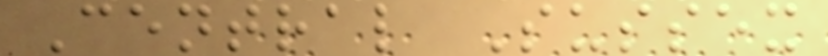Central Sussex
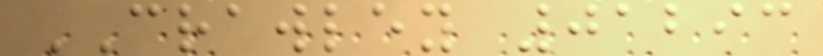CRAWLEY 01293
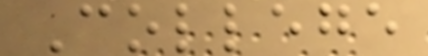College
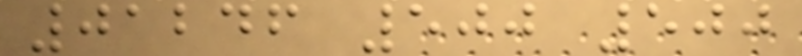01246 500 500
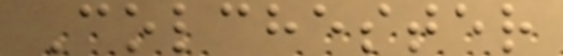Colchester
